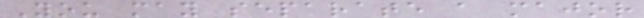You may separate a major
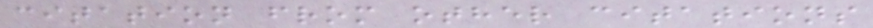citation from other citations
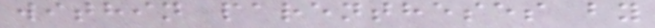within parentheses by
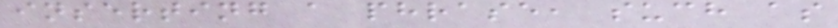inserting a phrase, such as
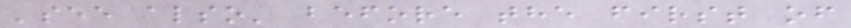'see also' before the first of
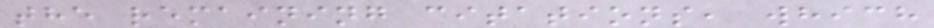the remaining citations, which
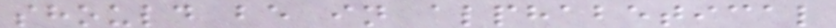should be in alphabetical
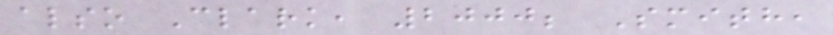also Clark, 2000; Smith,
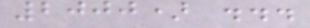2000) ...
